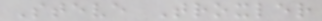Steve Troxler
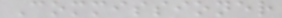Commissioner
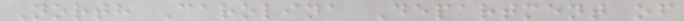North Carolina Department of
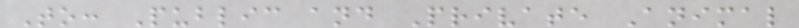To: Public and Private Animal
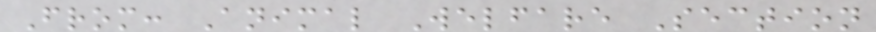From: Animal Welfare Section
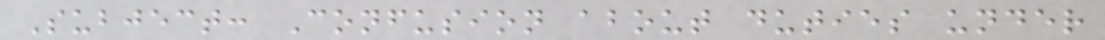Subject: Confusion about duties under
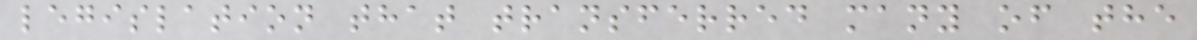legislation that transferred many of the
